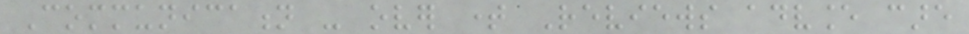Communication - over time Reviews advance care
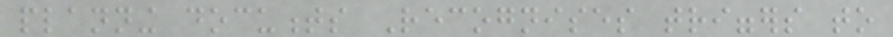planning documents Recognises triggers to
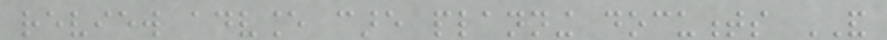review advance care planning documents AND
